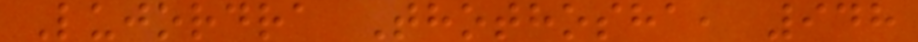Lujordra Thothosha, 948
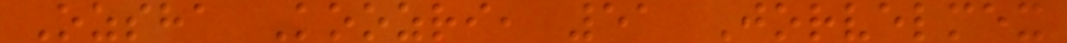Ozsha Koozri, 51 Jorvelmex
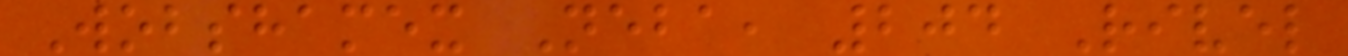Wobshamex Neba, 204 Rivel
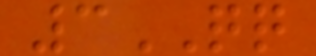3QQ
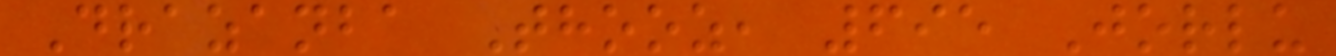Drazanba Thooz, 695 Jorlu
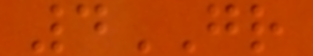4GR
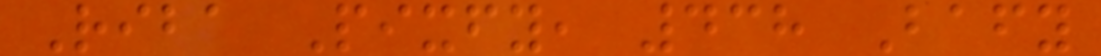Riba Pixfy, 438 Bafy
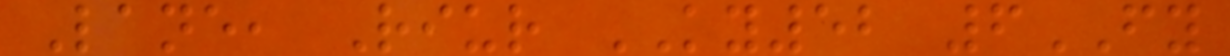Lane, Riur KY52 6FY
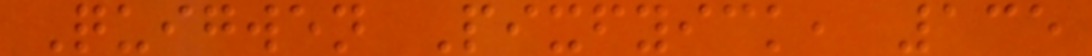Quigwen Pixfyick, 135
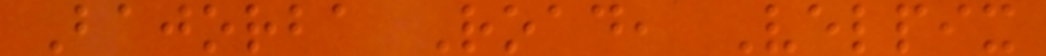Bajorba Road, Velpix
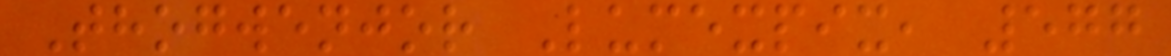Thogwenjor Lumexpix, 577
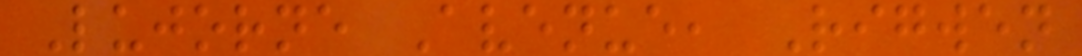Lujorne Avenue, Rigwen
